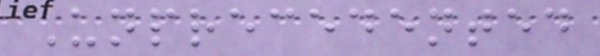Unprecedented
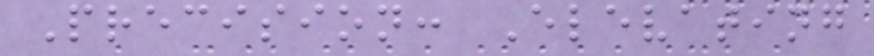Precision: Elevating
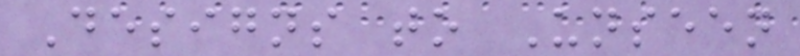Designs to Unseen
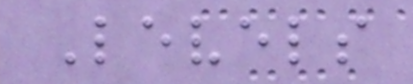Levels
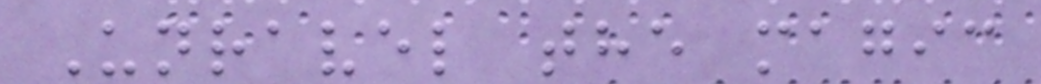Unravel the magic
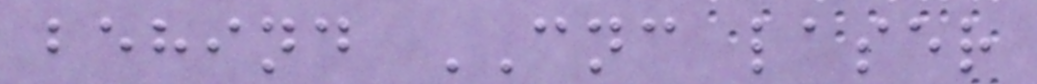behind CNC laser
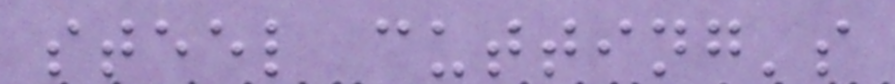steel cutting's
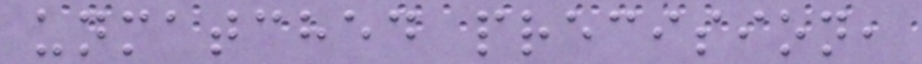unmatched precision,
